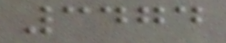3474
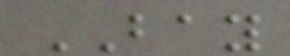BAY
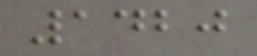1420
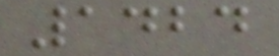1424
